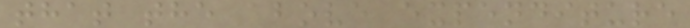that the above expenditure
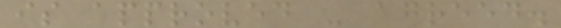is approved - agreed.
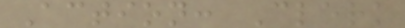Action: Clerk
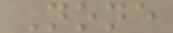None
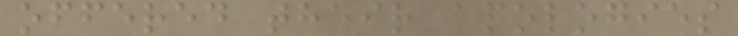offered their apologies
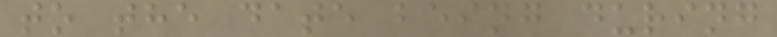to the date being during
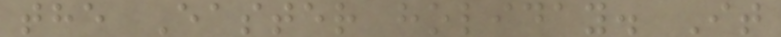the Easter holiday. It
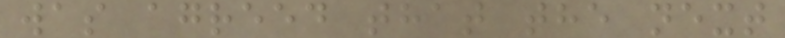was agreed that the next
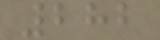282
